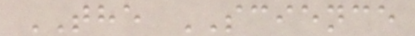THE SCIENCE
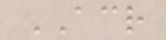ACR
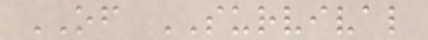OF SURVIVAL
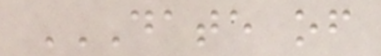DATE OF
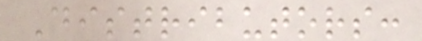Distributors:
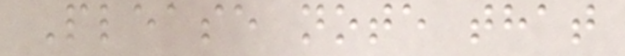Please note that
